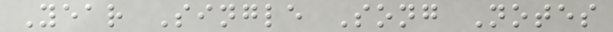Year Single Song Notes
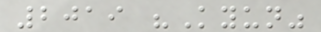2019 "Kyun"
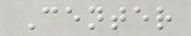Center
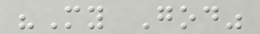"My God"
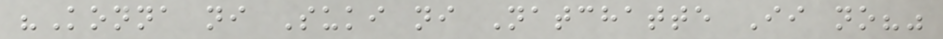"Konna ni Suki ni Natchatte Ii no?"
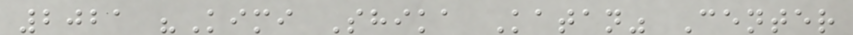2021 "Kimi Shika Katan" Center
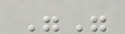""
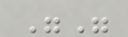""
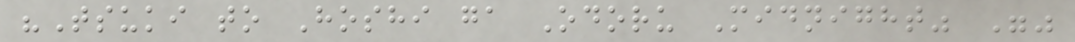"Tsuki to Hoshi ga Odoru Midnight" ""
